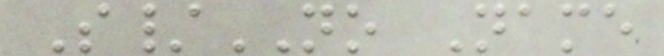S/NO Name
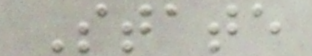State
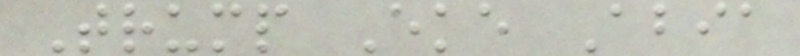Trump Eke Abia
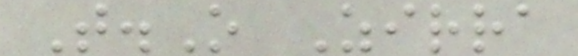T.O Zirra
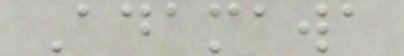Adamawa
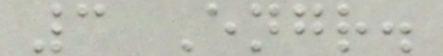3 Engr.
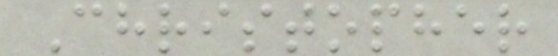Christopher
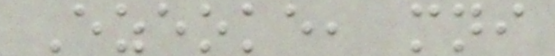Ezeoke, mni
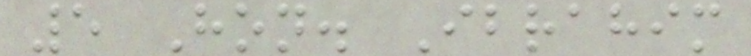5 Hon. Ibrahim
